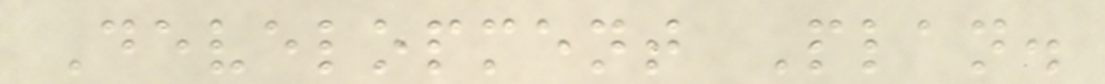Development Plan.
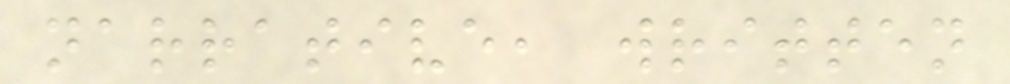narrative, written
